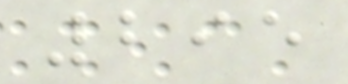295
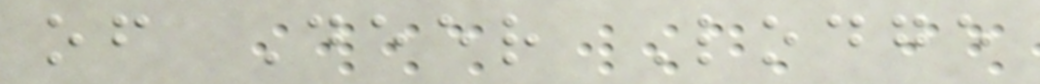of Deer Lodge
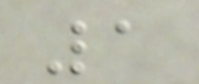1
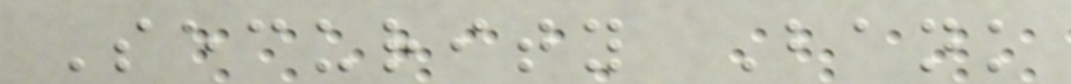Security Bank
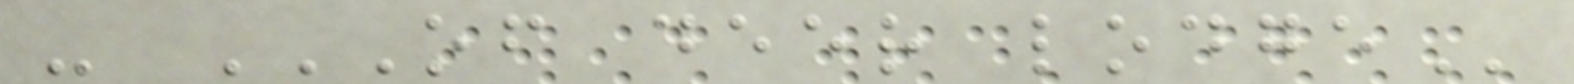- OF DEER LODGE
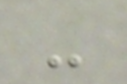-
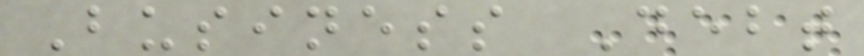Business Debt
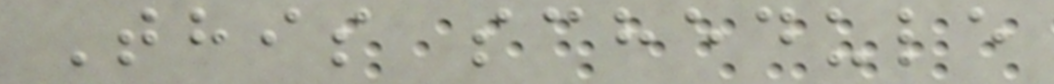This schedule
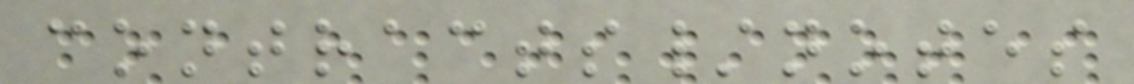contracts/notes
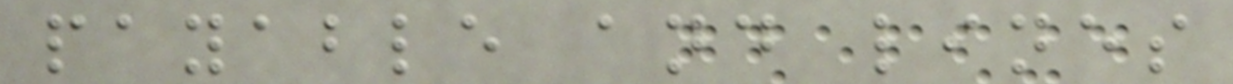payable and lines
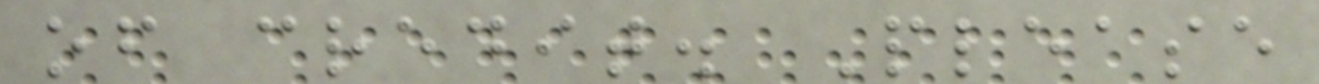of credit. Please
